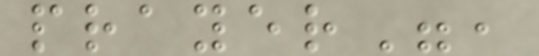prayer",
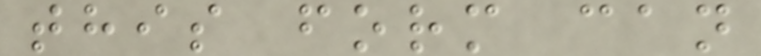this form can
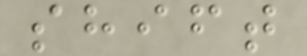shift
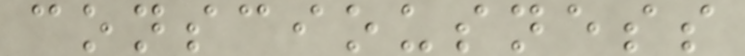consciousness
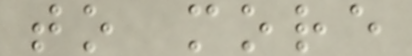to more
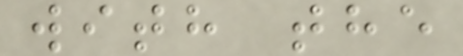with the
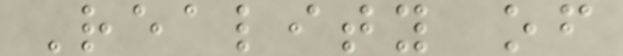Reality of
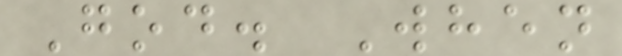God. When
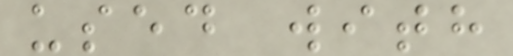used with
